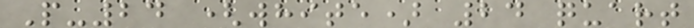P-24 (white) 24 quart
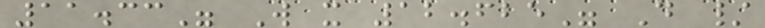11.33" W x 12.625" D /
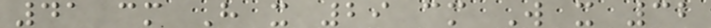41 cm H x 29 cm W x 32
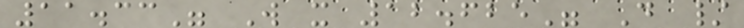11.33" W x 12.625" D /
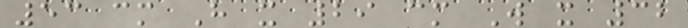53 cm H x 29 cm W x 32
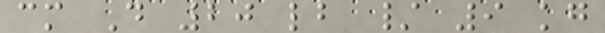cm D 20 lb / 9 kg
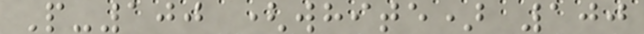P-100 (white) 100
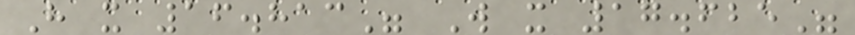H x 16.813" W x 17.625"
